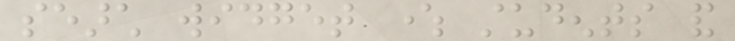search widget where students and
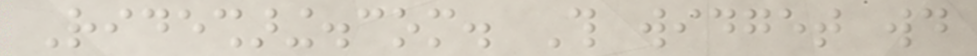Ridesharing.com. This widget would
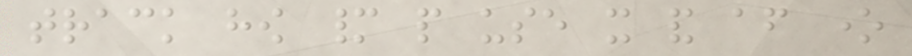track how many people use it and after one
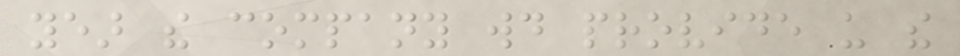year the company would provide us the
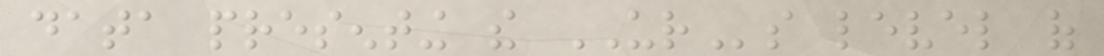data presenting the URs level of
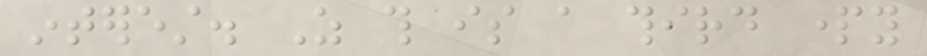interest. As this is a third party
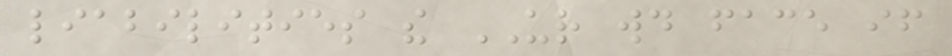liabilities the UR would face if
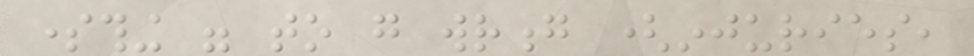something were to go wrong (injuries,
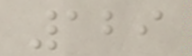129
